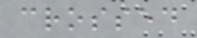crossed
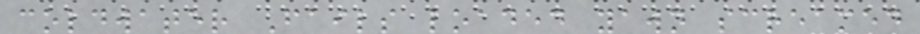coldwater Fails loaded yawn screamed
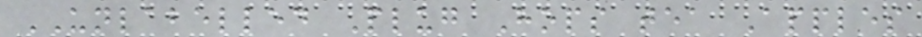UNLABELLED Plug Hops tea Apples
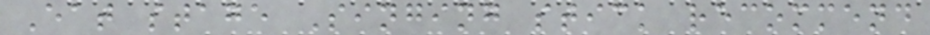Eat stage Singing stick recommend
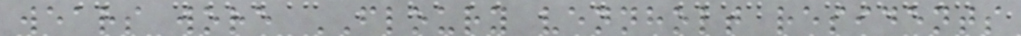wears wore FLOURY vennholt residents
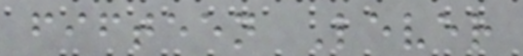fifteen Lever
